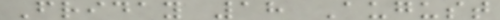Friday 18 August
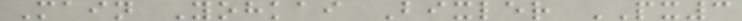Main Yohkai Bixler PX3
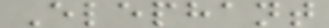Elephant
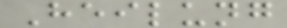Heilung
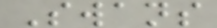Swans
